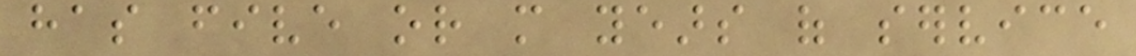has five or more years of service
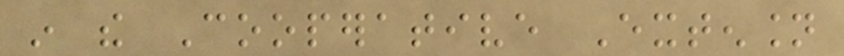in the Cooperative Extension
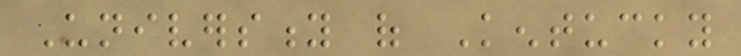University of Kentucky
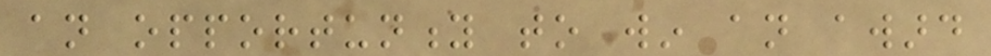an opportunity to win an award
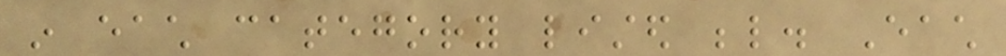in each category listed below. Each
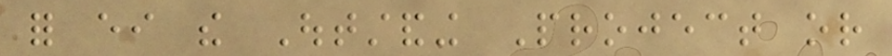for either the Outstanding Project or
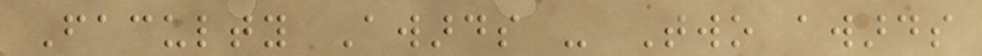Faculty Awards - Two awards
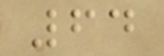64
